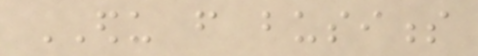EDU from business
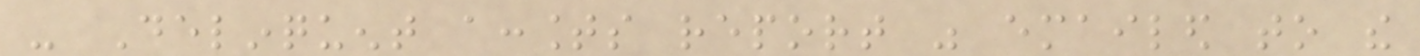- Delinquent accounts report was emailed to the
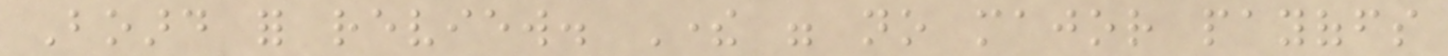Board for review. There were no major payoffs
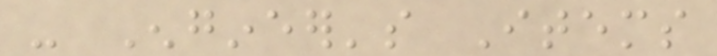- Engineer's Items
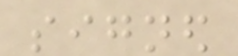signed
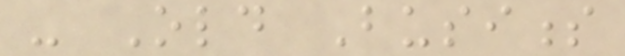- Old Business
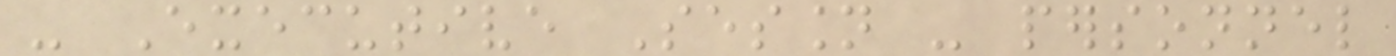- Executive Session - personnel
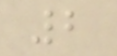2
